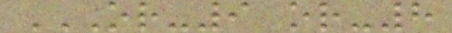OR-9 OR-8
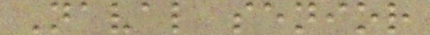Naval senior
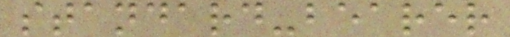standard-bearer
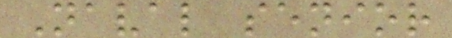Naval senior
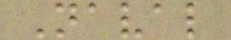Naval
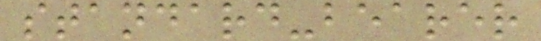standard-bearer
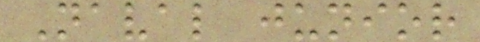Naval junior
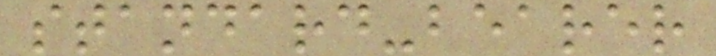standard-bearer
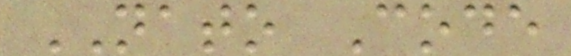NATO Code
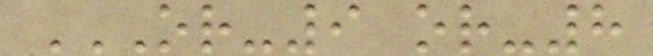OR-9 OR-8
